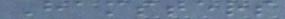Hamsters
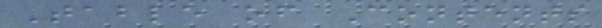Table of Contents
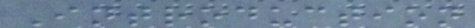Introduction
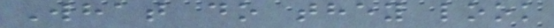What do they look
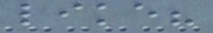like?
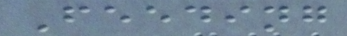Feeding
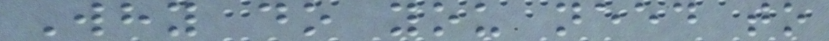Why do you need to
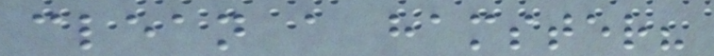clean a hamster?
